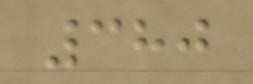380
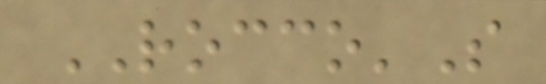ROCCO'S
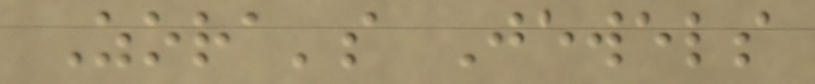Zora's Jewels
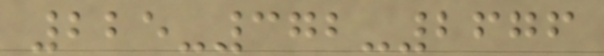225-372-2676
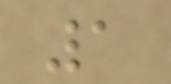1
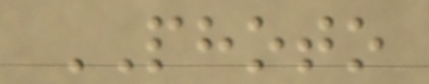PHOTO
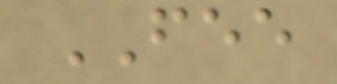FEE
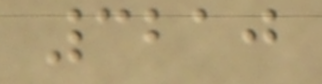3210
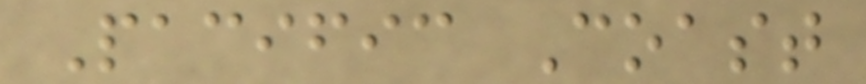Pacific Coast
